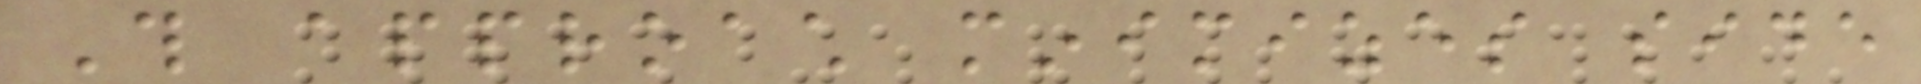This approach minimizes side
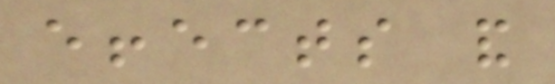effects and
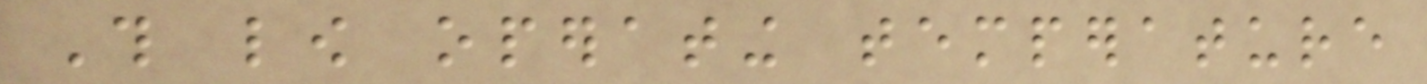This low operating temperature
